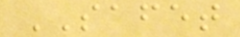SAFET
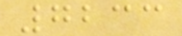7233
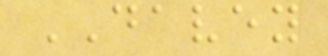DAVEY
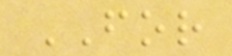FOR
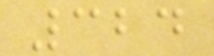324
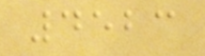4523
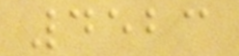4523
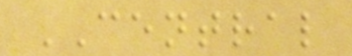CENTRAL
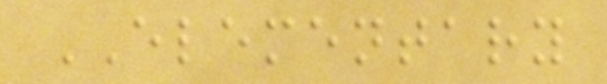ELEMENTARY
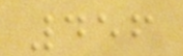456
